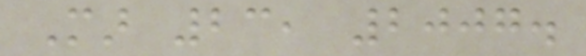Mar 23, 2007.
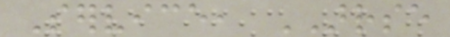Service, ARRSE
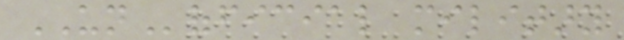UNofficial military
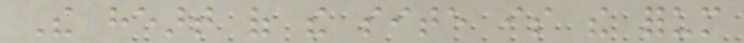The heart of the site is the forum
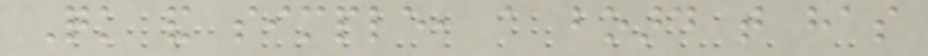Quick and simple, a board that has
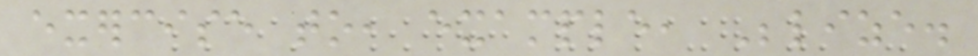exercise to, example, Belize.
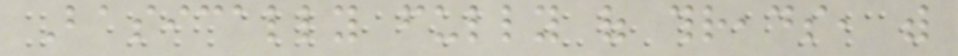Basically fully of threads, with
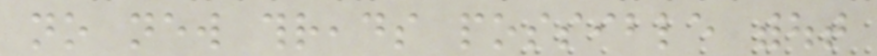no new threads possible without
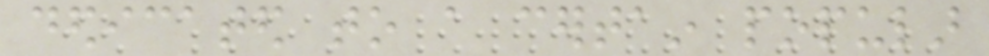dedicated to a certain popular
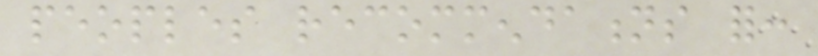peoples recommendations for:
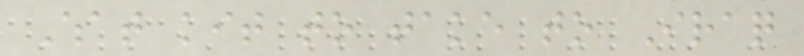What kit to take to Iraq
